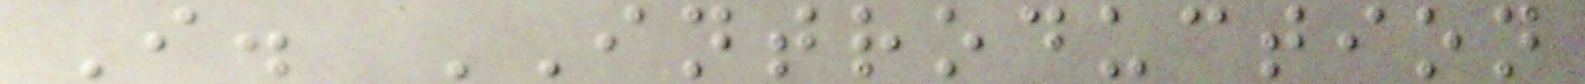I. INTRODUCTION
